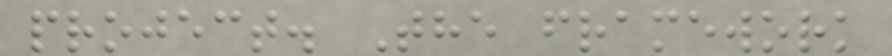project. The framework
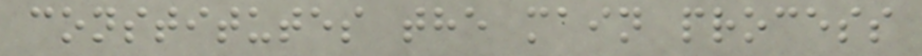constitutes the main process
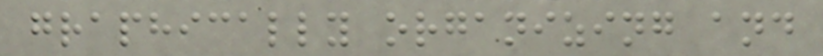graphically organizing and
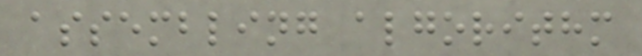assembling algorithm
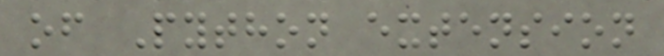of Python extension
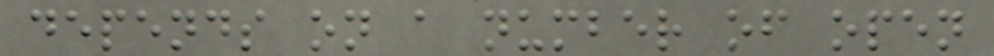depends on a number of open
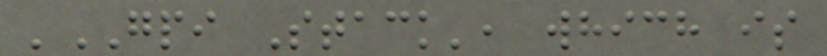'GPI Stack', which is
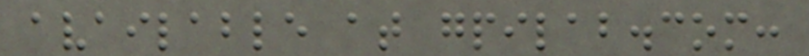available at gpilab.com:
